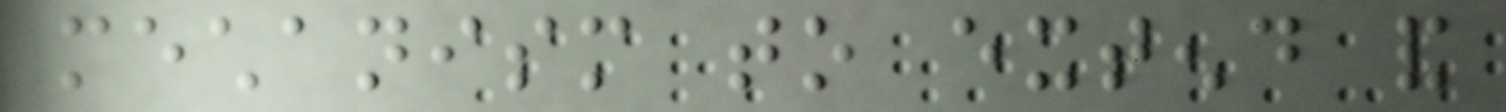mechanism to extend and
